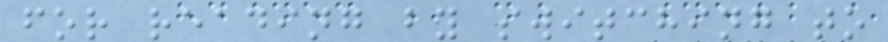for reading by switching to
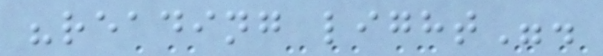"reading light".
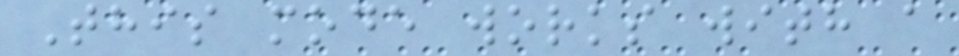This mode works with a
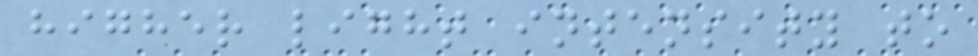higher light intensity to
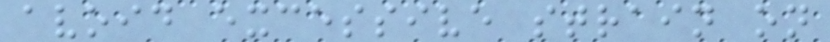avoid excessive strain on
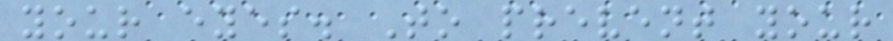your eyes. To prevent your
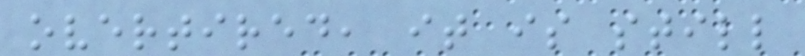overtired, it is still
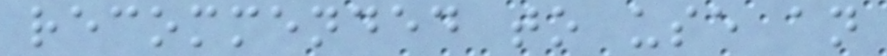recommended to use an
